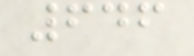646
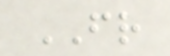FR
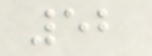52
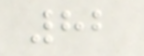82
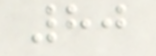80
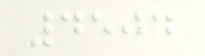4504
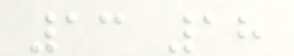13 18
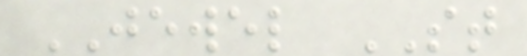JEWEL ST
